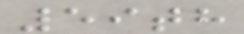59th
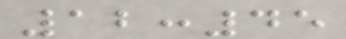12:45
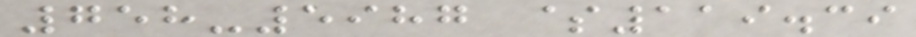758-5987 $119.39
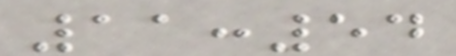11:54
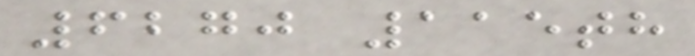6270 115th
